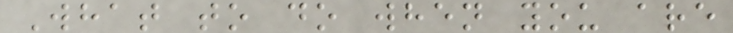What to do when you are
